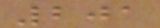201
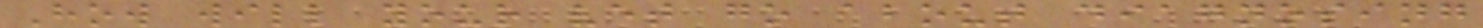How will your vet go about diagnosing
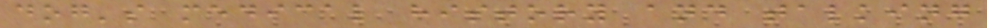dog's medical history and talking
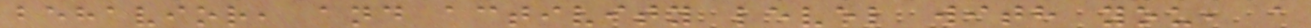behavior, and activity level with you, a
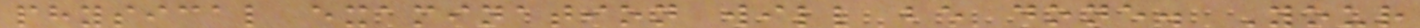physical examination will be done. Your
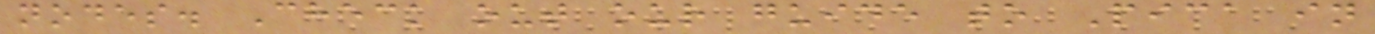nodes. Check out our guide to Pica in
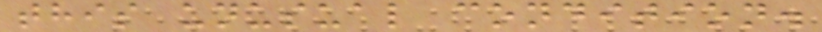this unusual condition.
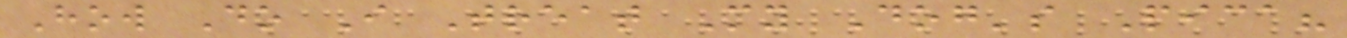How Do I Treat My Dog's Pica?
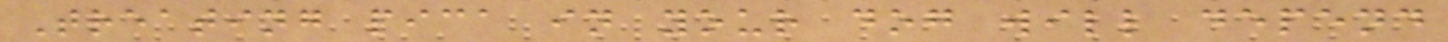Treating pica in your dog will depend
